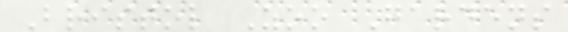Bristol Zoo Gardens
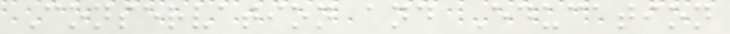Conservation and Education
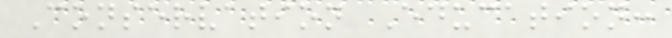Conservation Education:
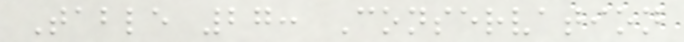Table 27: Conservation
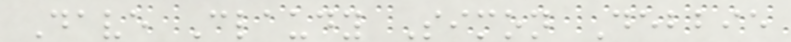Dave Claudy Simon Debbie
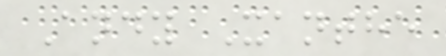Andy Xanthe
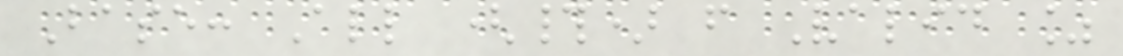Base: All (#) f Valid %
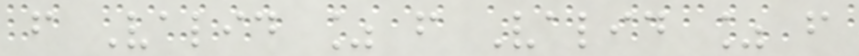f Valid % f Valid % f
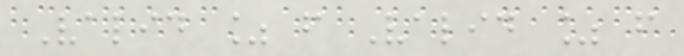Valid % f Valid % f
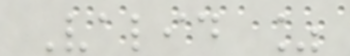Valid %
